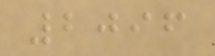2096
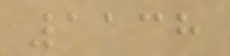1138
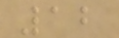12
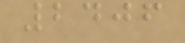2406
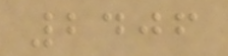2406
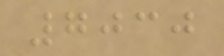7030
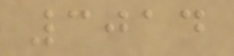3014
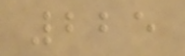225
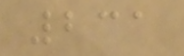231
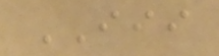III
